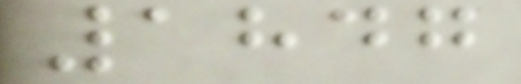1847
